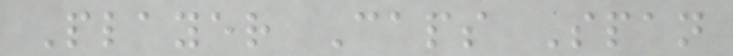Player Caps Span
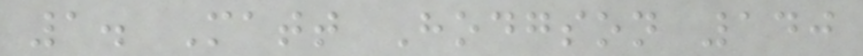1. Matt Hodgson 140
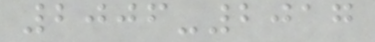2006-2017
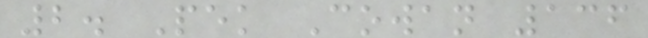2. Pek Cowan 136
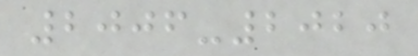2006-2020
